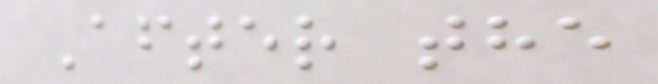After the
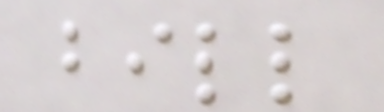bill
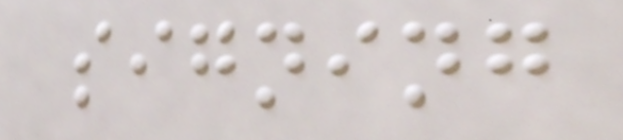signing
